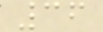36
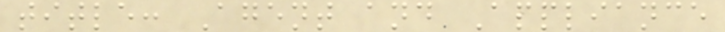title: Agent and Appliance
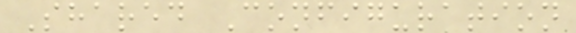Shared Configuration
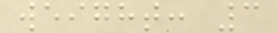weight: 3
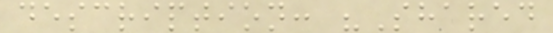description: "Shared
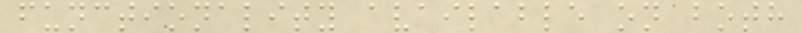functionality available on both
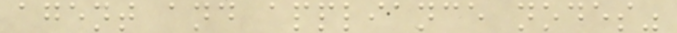agent and appliance nodes"
